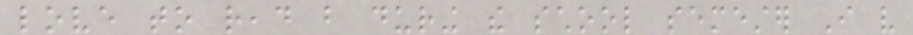love to read but during the school semester I very
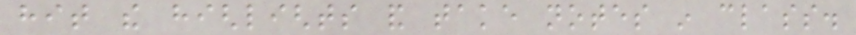hit the highlights and take notes in class.
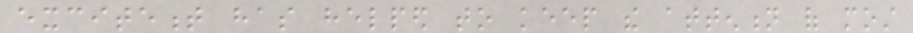excitement has helped to keep the attention of most
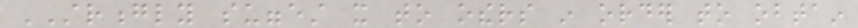STRONGLY suggest it to others in order to obtain
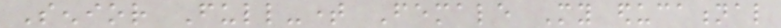Senior Full-time Female My educational
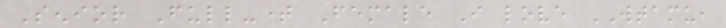Senior Full-time Female I love WTAMU,
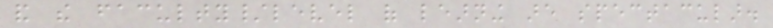and the faculty/level of learning are spectacular.
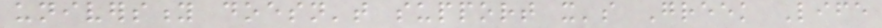university doesn't support it's Greek Life
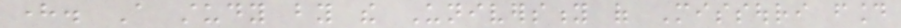here. A study by the University of Missouri found
